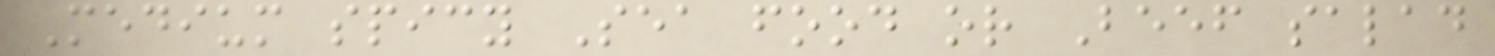Medium spicy Sea food or Beef salad
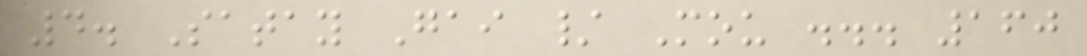4. Satay Gai / Mou ... 160
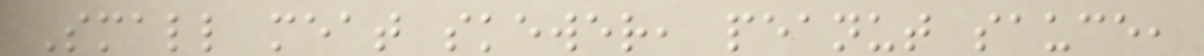Small meat skewer, peanut sauce,
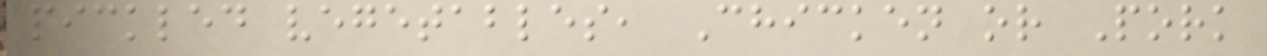pickled vegetables, Chicken or Pork
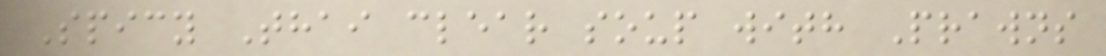Spicy Thai clear soup with Prawns
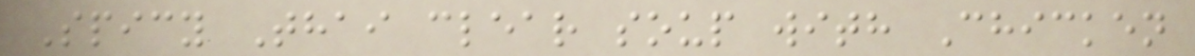Spicy Thai clear soup with Chicken
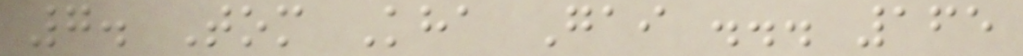7. Tom Kha Gai ... 165
